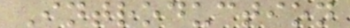Introduction
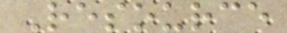Resource
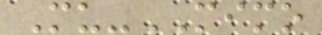Mu-MIMO
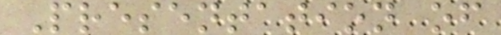Presentation of
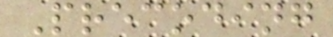Precoding
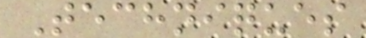Techniques
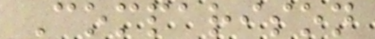Comparison
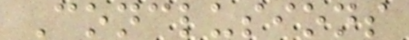Conclusions
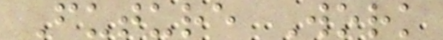Future Work
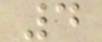4
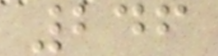246
